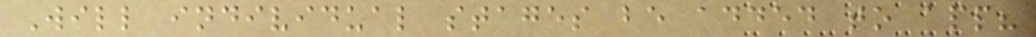Will individual stages be added to app?
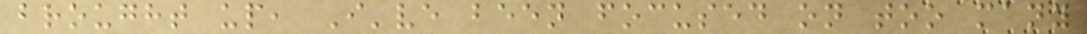brought up, I've been focused on too many
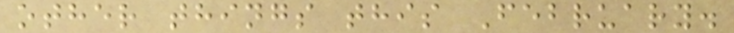other things this February.
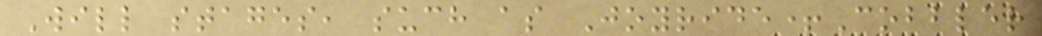Will stages, such as Joyride+Cobbler
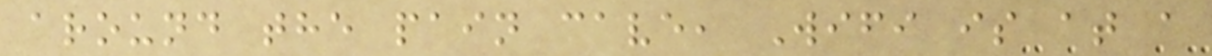around the pain cave, Wifi is at a
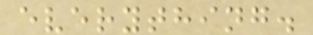everything.
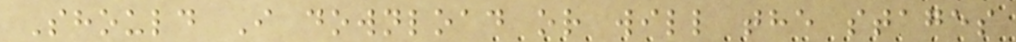Should I download or will the stages
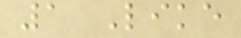1 Like
